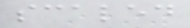scaled
